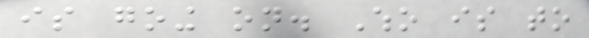is going on. Who is to
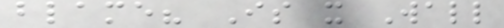blame? Is it Wall
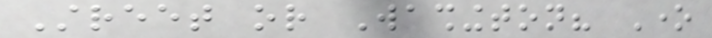Street or Washington? One
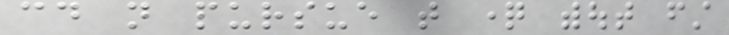could not pursue that question without first
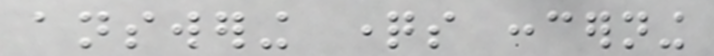answering questions concerning
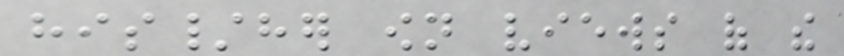his/her own views of the
